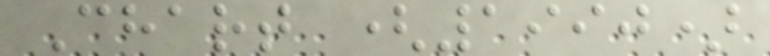Chart (1990)
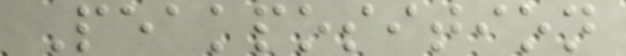Peakposition
